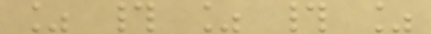% # % # %
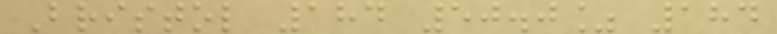Bristol 184 50.0% 184
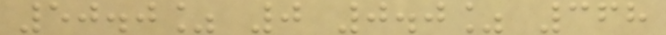50.0% 0 0.0% 368
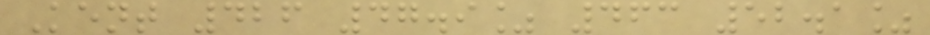Kent 426 47.9% 463 52.1%
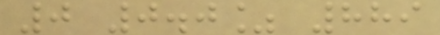0 0.0% 889
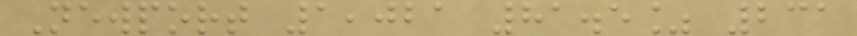Newport 1,021 81.5% 231
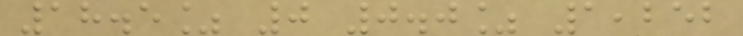18.5% 0 0.0% 1,252
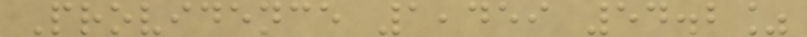Providence 1,459 54.2%
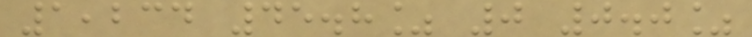1,234 45.8% 0 0.0%
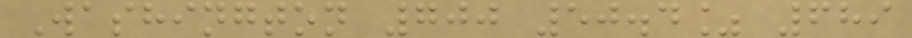Washington 700 50.4% 689
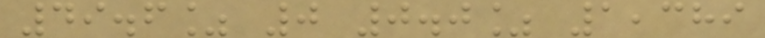49.6% 0 0.0% 1,389
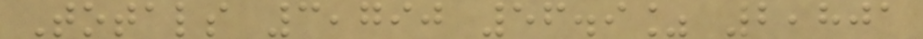Totals 3,790 56.9% 2,801
